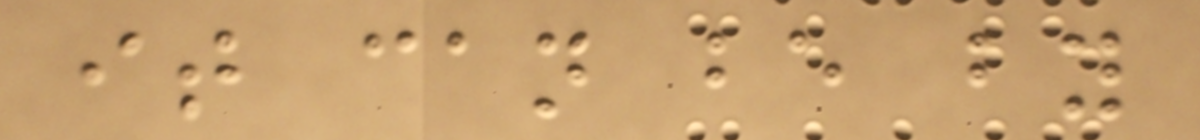it can be by
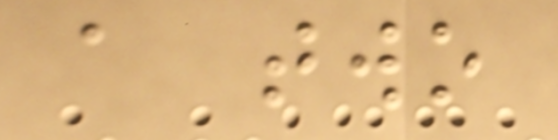a two
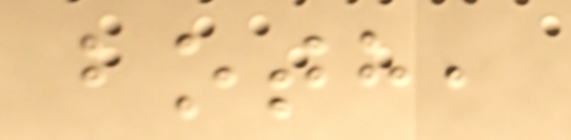both,
